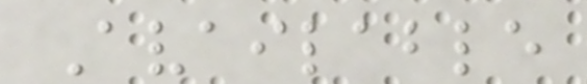Available
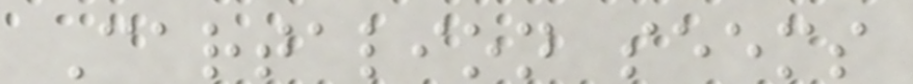Cartalion seems
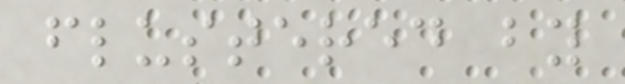flustered by
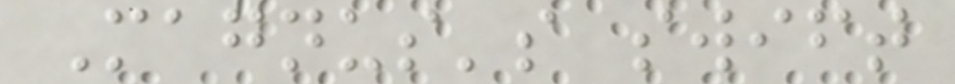Magnus's swift
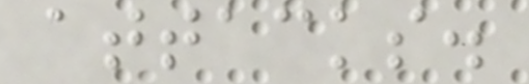attacks.
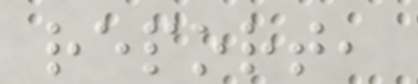report,
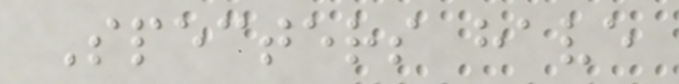Specters have
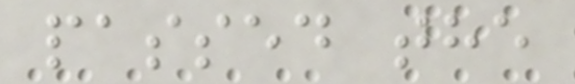passed the
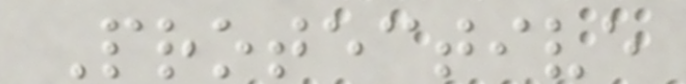Protective
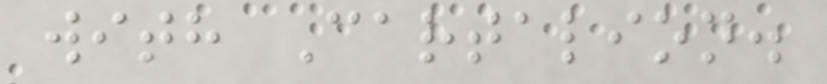with Cartalion.
